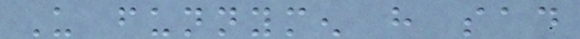Us funnymen have sad
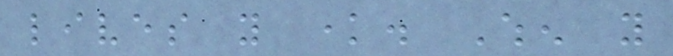lives you know. When you
